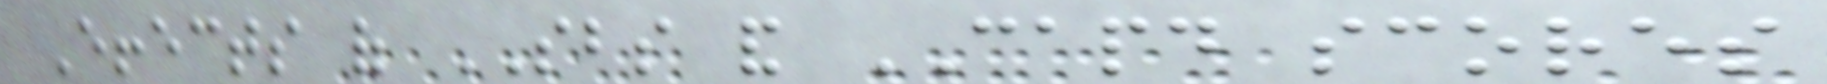Effects of SBS and CAPD scores
